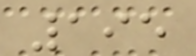195
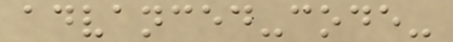advanced-code-
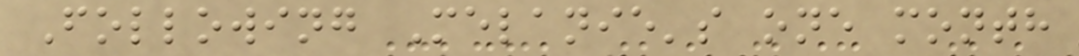Following Melanie's one month
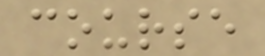course
